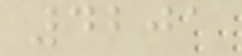4201
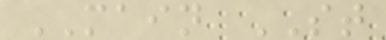MAIN ST
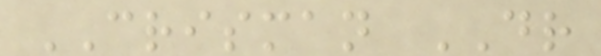CRISMAN DR
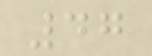47
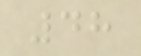48
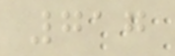717
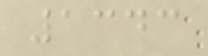1343
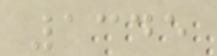1345
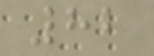82
